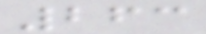263
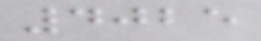4025
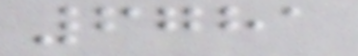6781
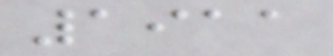1911
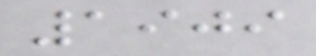1909
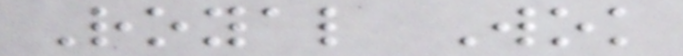Royal Wok
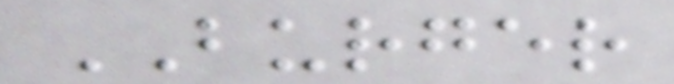BURGER
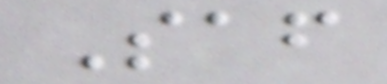Saf
